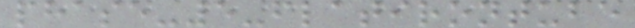phase-5-flatirontube
